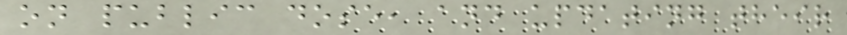on public dose, and updating their
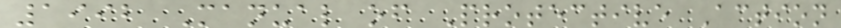1992 Manual of Protective Action
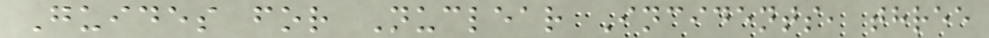Guides for Nuclear Incidents, three
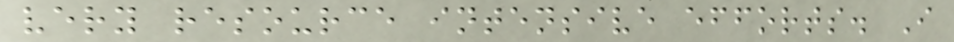very resource intensive efforts. I
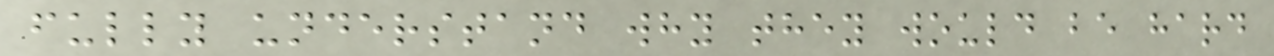fully understand why they would be hard
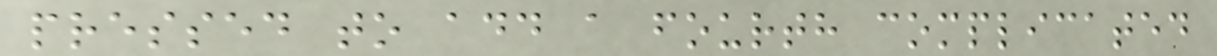pressed to add a fourth complicated
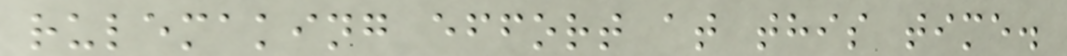rulemaking effort at this time.
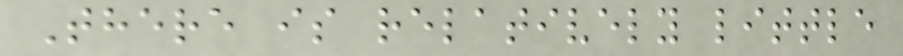There is relatively little
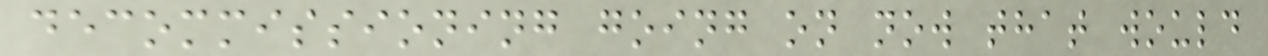decommissioning going on now that would
